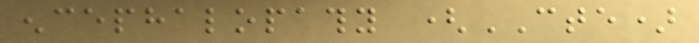encephalopathy (CTE)
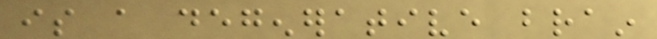is a degenerative brain
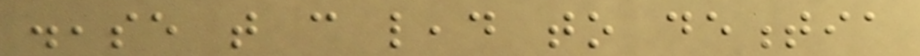disease that can lead to dementia
